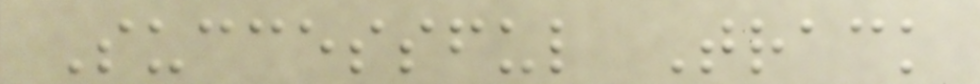Successful Track
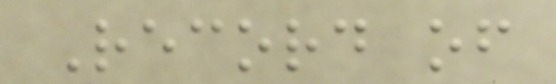Record of
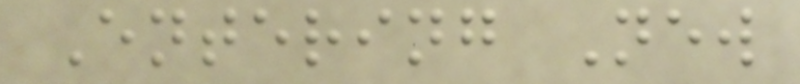Entering New
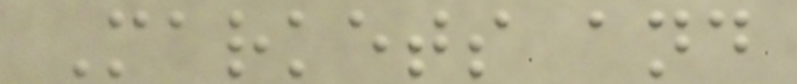Markets and
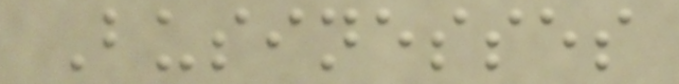Businesses
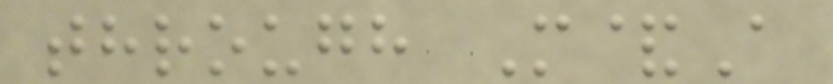through M&A
